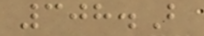308.B
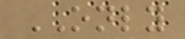ONLY
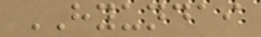HYUNDAI
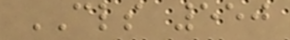CLS 550
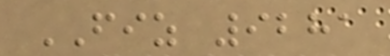FIZ 9281
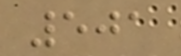501
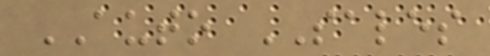AUTO SALES
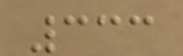333
